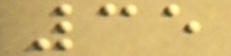35
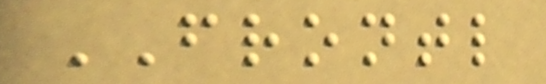FRONTL
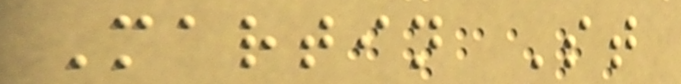Martin St
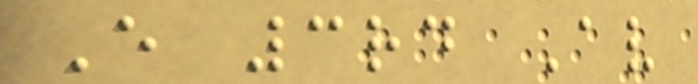E 3rd Av
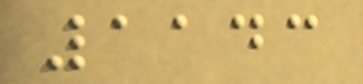1143
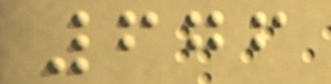676
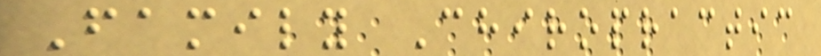Family Chiropractic
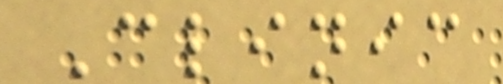Clinic
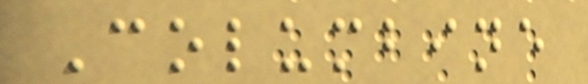Columbine
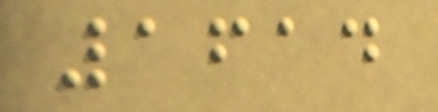1614
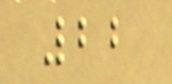22
